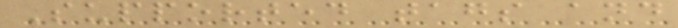Supported tags and
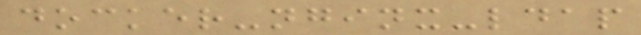docker-nginx-ldap
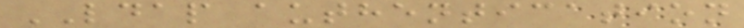LDAP authentication
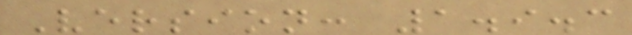Version: 1.9.3
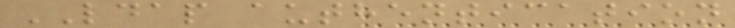LDAP authentication
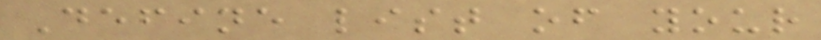Define list of your
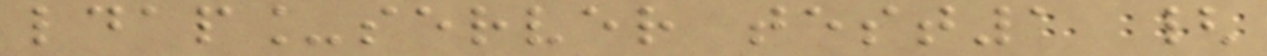ldap_server test1 {
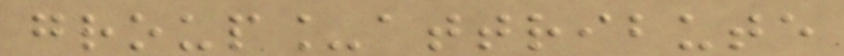group_attribute
